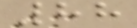88
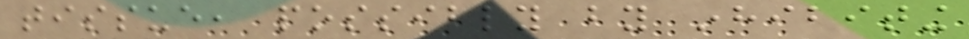tissue, possibly by inhibiting
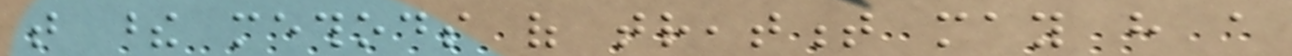that these methods of treatment may have a
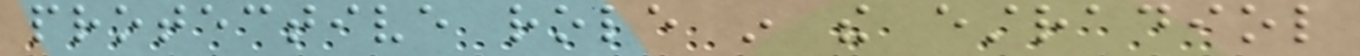protective role in the estradiol
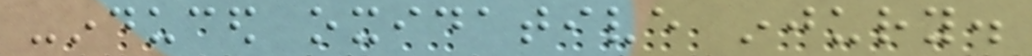-induced oxidative injury.
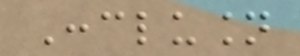Conclusion
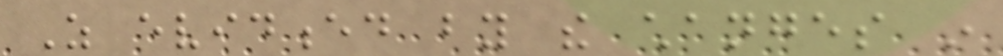As evidenced by the changes in
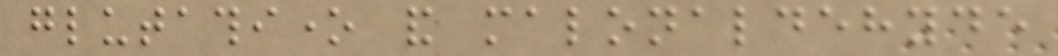glutathione and malonaldehyde
